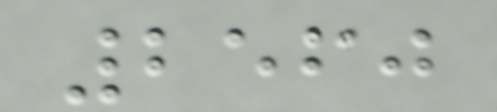2560
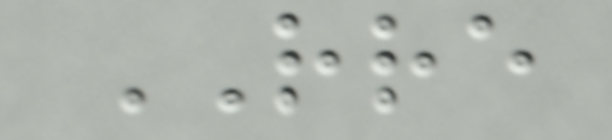RRE
